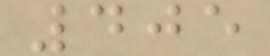405
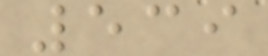539
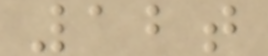12t
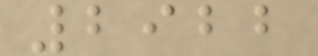2922
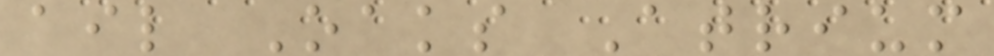ail Oaks Atrium
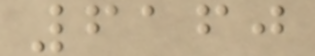6160
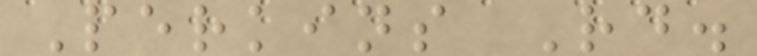Perkins Rd.
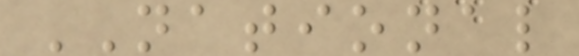NATIONAL
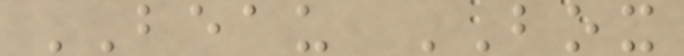BEAU BOX
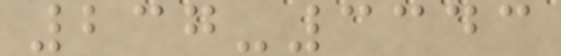237-3343
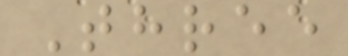Three
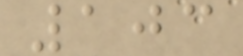103
